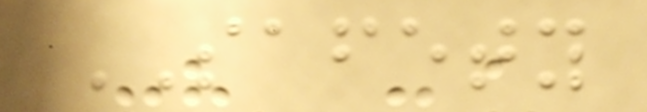SAFETY
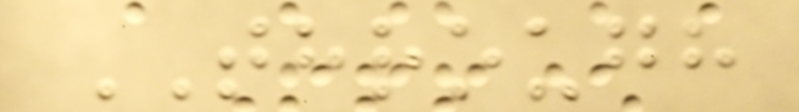THROUGH
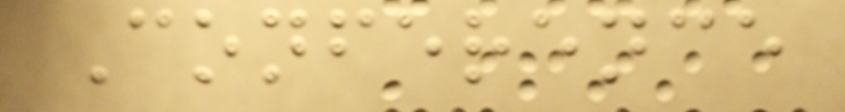Conference
